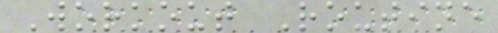Workout Routine
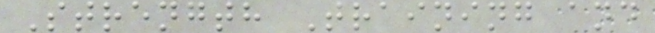Strength Training and
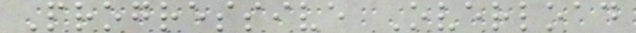Progressive Overload
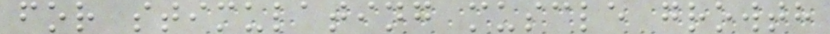for stimulating muscle growth
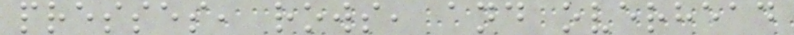presses, rows, and overhead
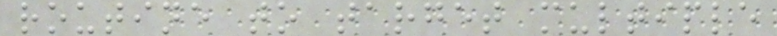routine to target multiple
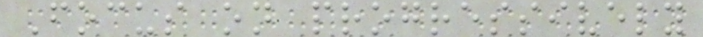Focus on progressively
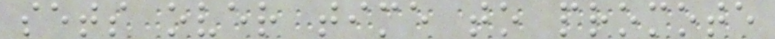sets over time to promote
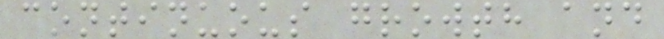continuous growth and
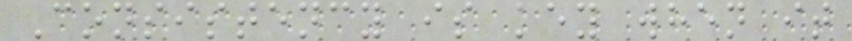Consistency is key when it
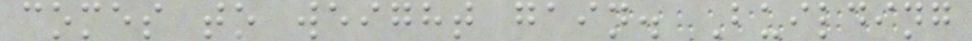comes to weight gain. Building
